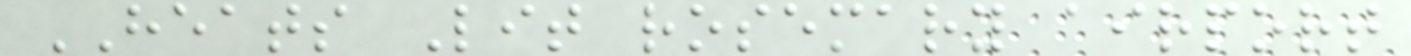HEATS Lit rosemary airport
